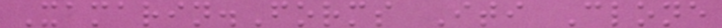Xamarin.Forms Iti Clone
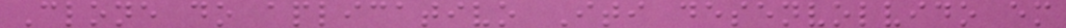Clone do aplicativo Iti desenvolvido em
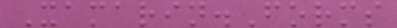Xamarin.Forms
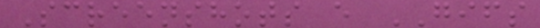Screenshots e GIFS
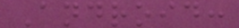Android:
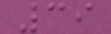39
